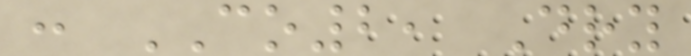: CO2, Dry
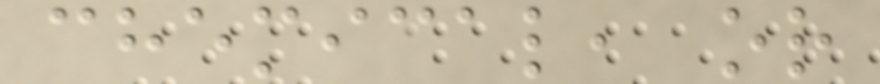chemical, or
